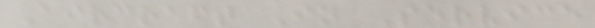Aircraft In Service
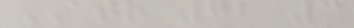ATR 72 3
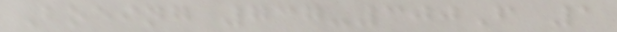Boeing 737-300F 1
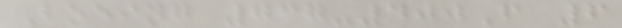Boeing 737-400F 6
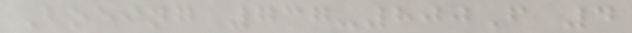Boeing 737-800F 4
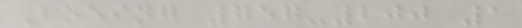Boeing 757-200 1
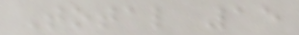Total 15
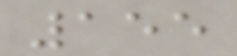155
